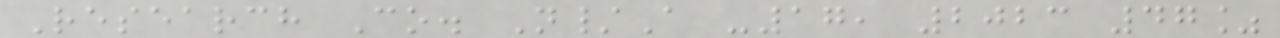Research Co. N/A -17, 2023 47%
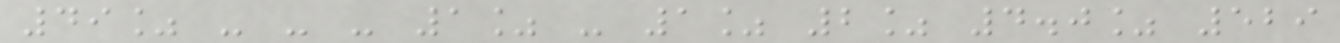49% - - - 1% - 1% 2% 4.0% 529
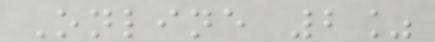Online 2%
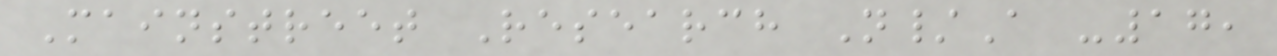Mainstreet Research N/A -17,
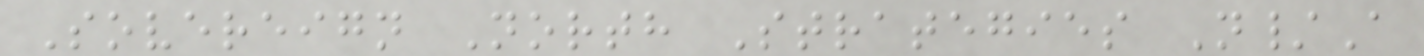Sovereign North Strategies N/A
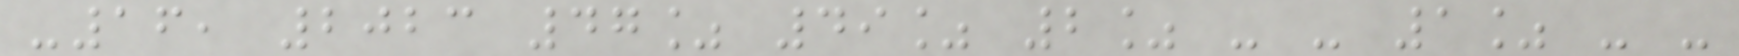-16, 2023 47% 49% 2% - - 1% - -
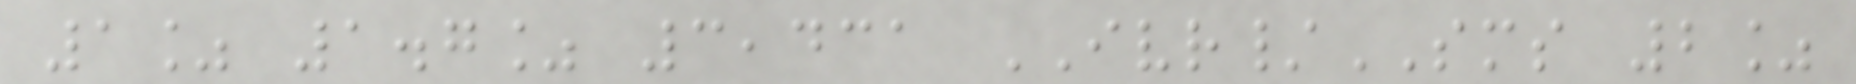1% 1.7% 3,431 IVR/SMS 2%
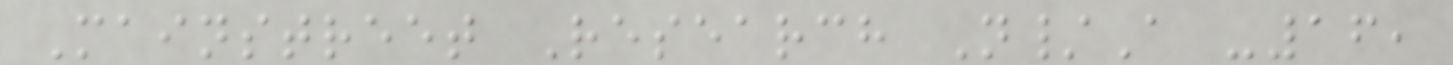Mainstreet Research N/A -16,
